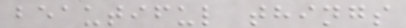beautiful things
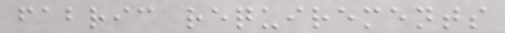fabric requirements
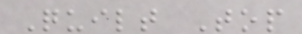Quilt Top
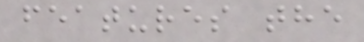features the
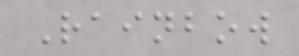Rainbow
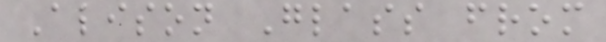Alison Glass from
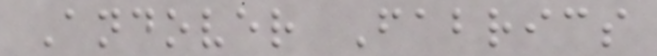Andover Fabrics
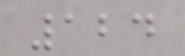124
